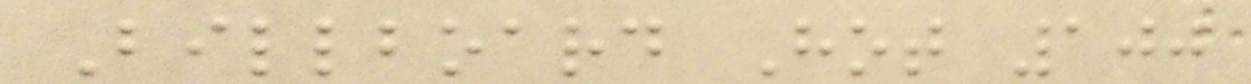Billboard Hot 100
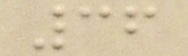36
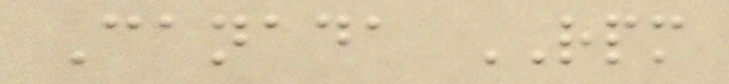Canada RPM
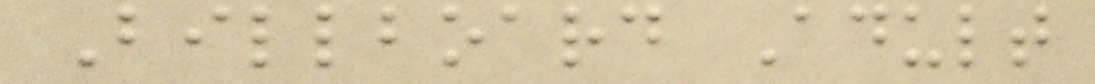Billboard Adult
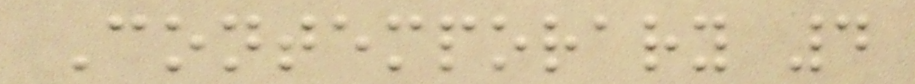Contemporary 4
